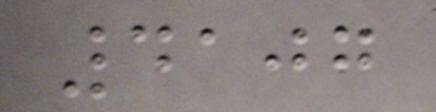4107
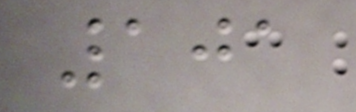101
